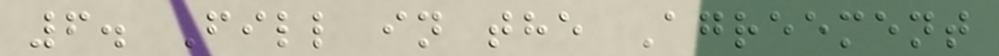6. Fill in the Agreement
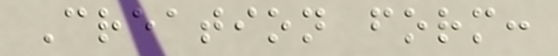Creation form:
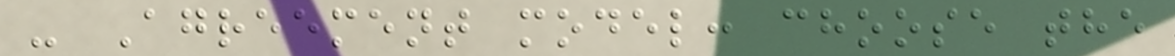- Agreement model: choose the
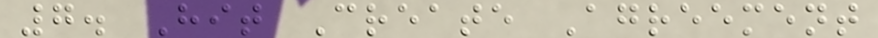7. Hit Create Agreement
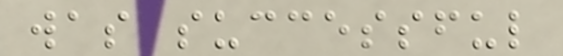was successful
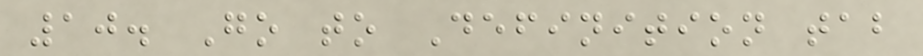10. Go to Definition tab
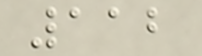112
